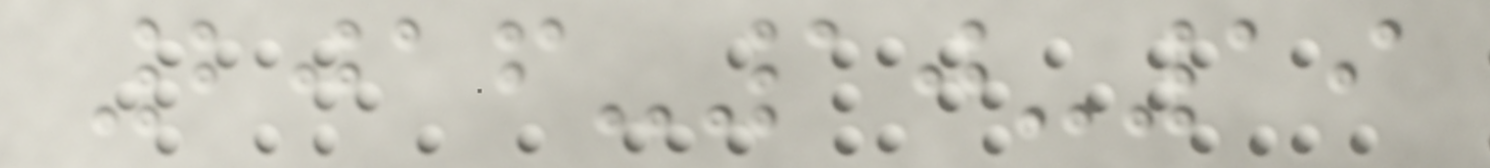2016-10-19
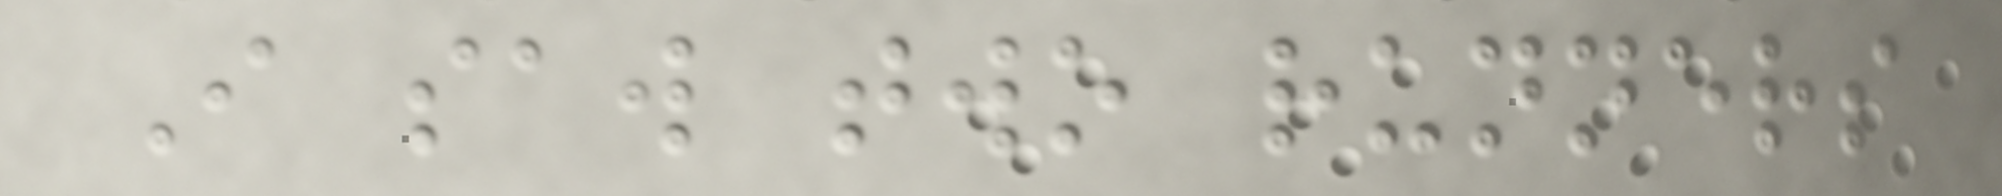I saw two runners
